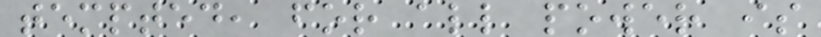tempted, for all power is
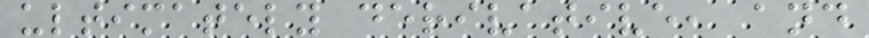ultimately derivative, and
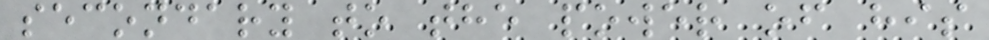secondary to the power of his
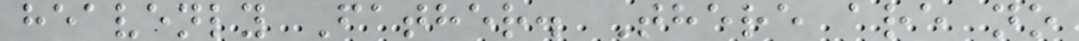heavenly Father. There are no
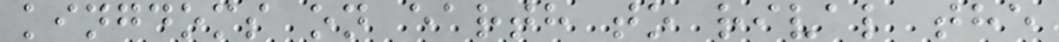kingdoms on earth to rival the
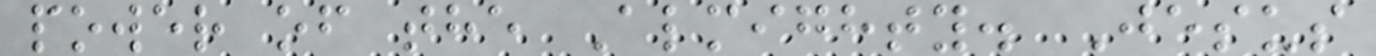power of the Almighty. Jesus
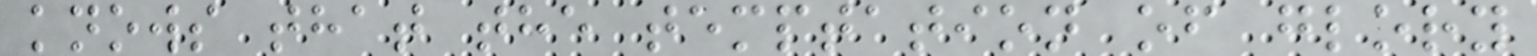knows that the temptation of glory
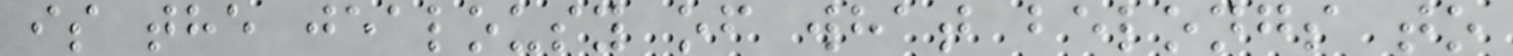is the jealousy of what belongs to
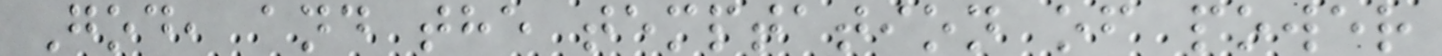God, and the temptation of power
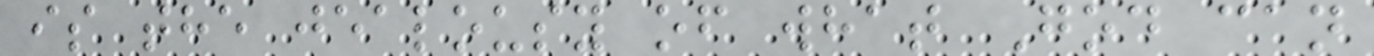is the jealousy of what God can
